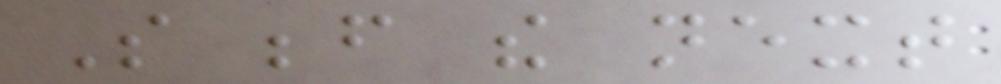So before the next
